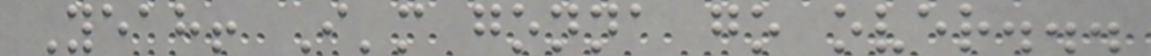Yeah! I'm gonna go over...
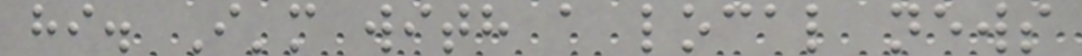hi. I'm with a local news
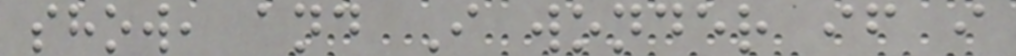show, and I wonder if i
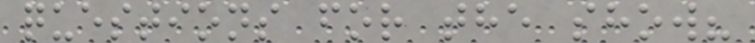questions for the show?
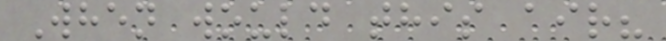When would this air?
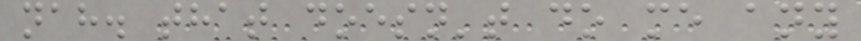nah. that doesn't do me any
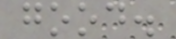good.
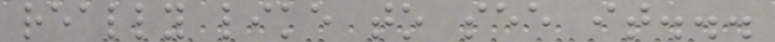really like to see it...
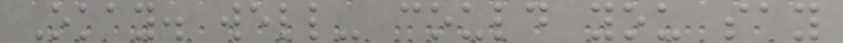Okay. well- could you say
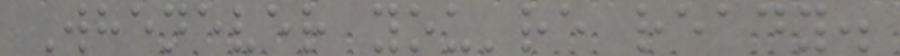Whenever you're ready.
